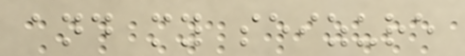and my seizure
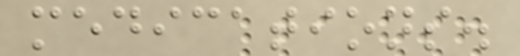medications.
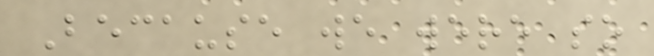Because we were so
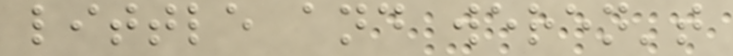little and weren't
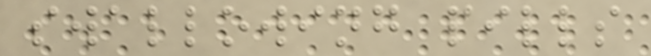swallowing pills
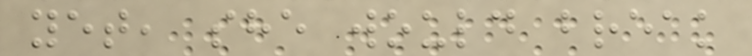yet, she would break
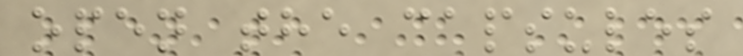open the capsules
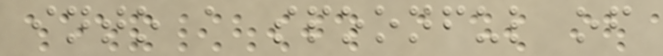into a spoonful of
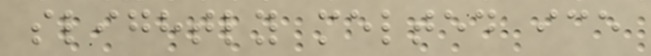slightly melted ice
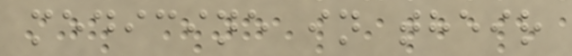medicine in their
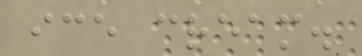ice cream.
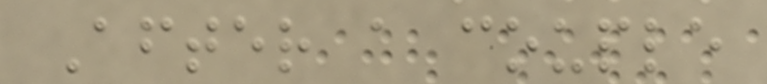After a couple
